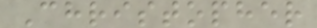Christopher
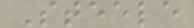Steele
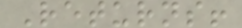Returns!
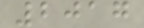2017
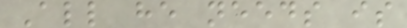All he needs is
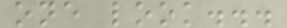one look...
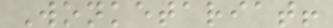Wonketariat!
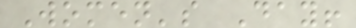Women's Day!
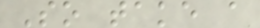So take a
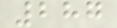287
